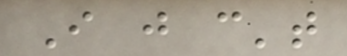I just can't
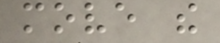move the
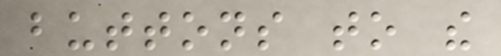buttons to the
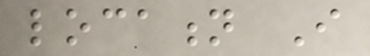location I
